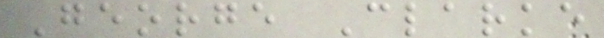George Clarke
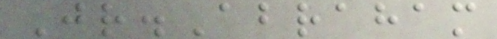Jr.Abraham
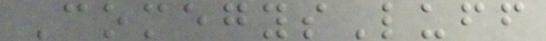ComegysLuff
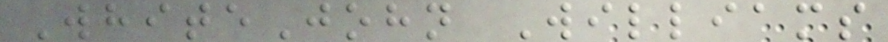WhiteJohn Williams
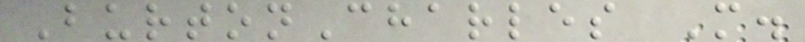BurtonCharles M.
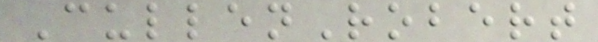CullenRobert
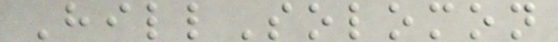HillSolomon
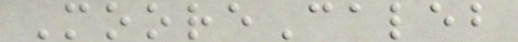MooreCaleb
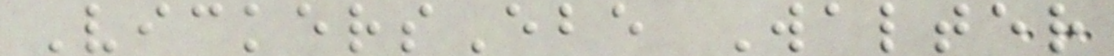VickersEbe Walter
